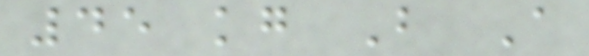45 kg B A
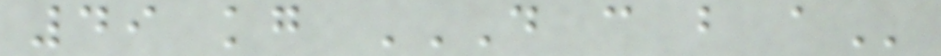49 kg D C B A
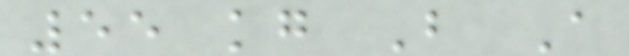55 kg B A
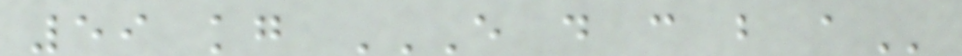59 kg E D C B A
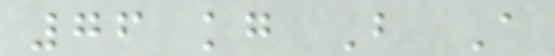76 kg B A
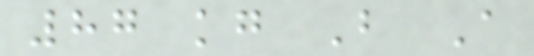87 kg B A
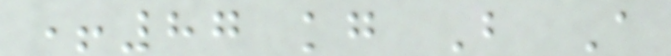+87 kg B A
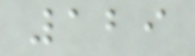129
